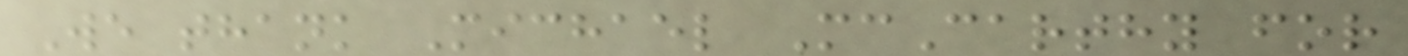We thank Michael McCarthy for
